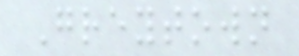Greytown
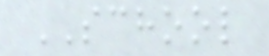SCHOOL
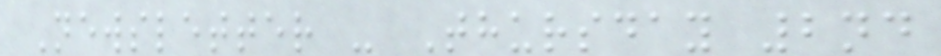Newsletter - Thursday 2nd
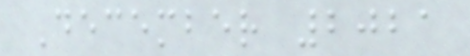December 2021
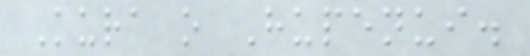Kura o Hupenui.
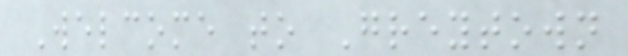Welcome to Greytown
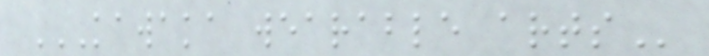KAWAKA WEARABLE ARTS
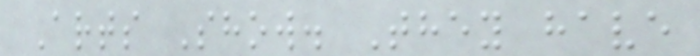Arts Show. They have
